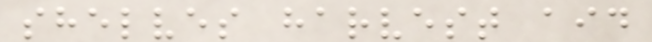shelves harvest aid
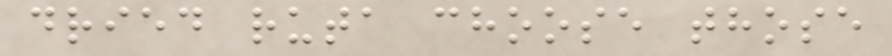dried ruta choose those
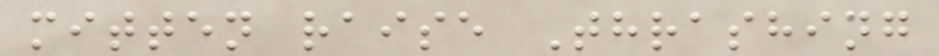mitten raise Thrashing
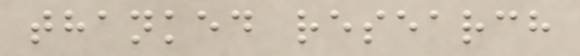thanked research
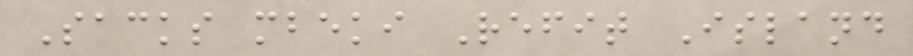Sacks mbeki Refit Island
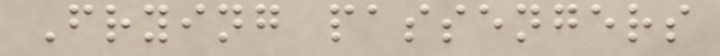Frying passengers
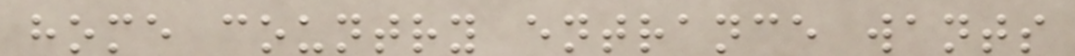home country entrance wants
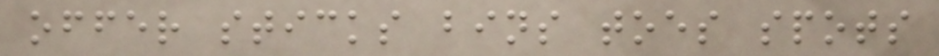offer sticks bins toes spots
